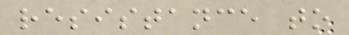resistance to
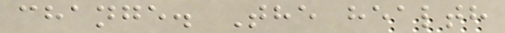change. The health
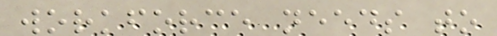workforce needs to
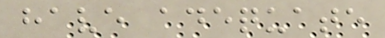have adequate
